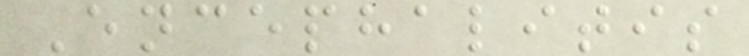Encephalitis
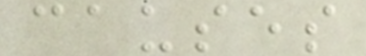causes
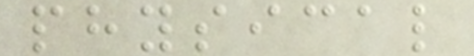physical
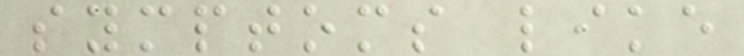symptoms like
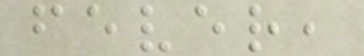fever,
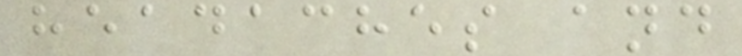headaches and
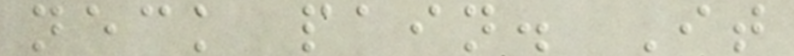neck pain. It
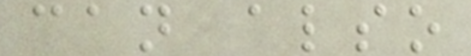can also
